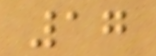17
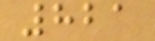821
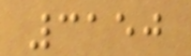3150
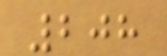208
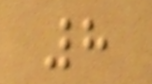8
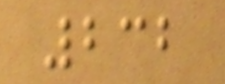232
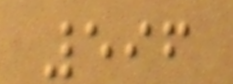596
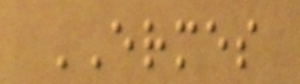ERMES
